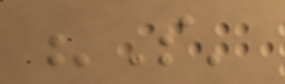"S'
